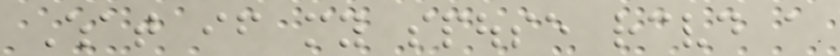What if my spouse received a
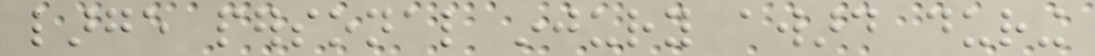large personal injury award during
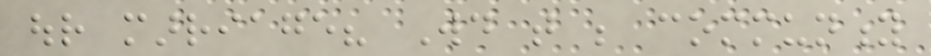our marriage? Would that be community
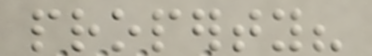property?
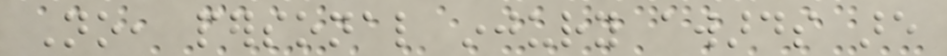No, personal injury awards are
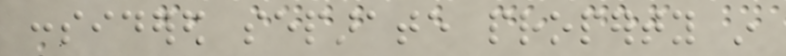considered separate property in
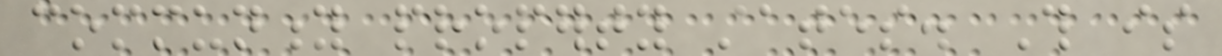community property states. This is
